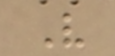V
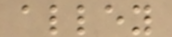alley
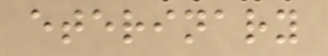eterinary
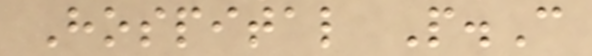Hospital P.C
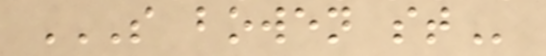S BOWEN ST
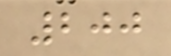200
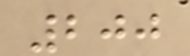200
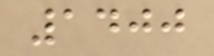1400
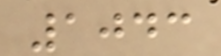1043
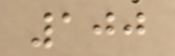100
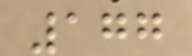177
